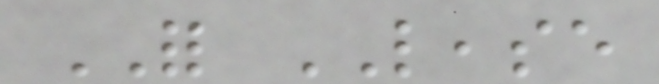FOR LEASE
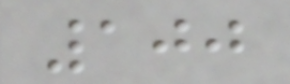100
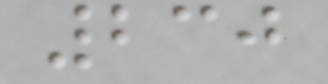230
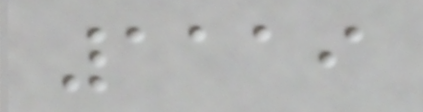1119
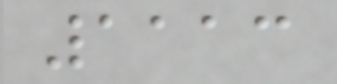1113
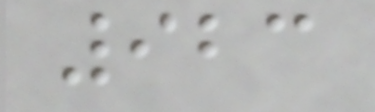923
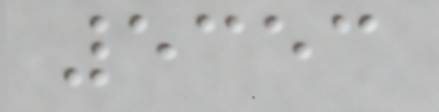5353
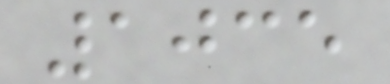1035
